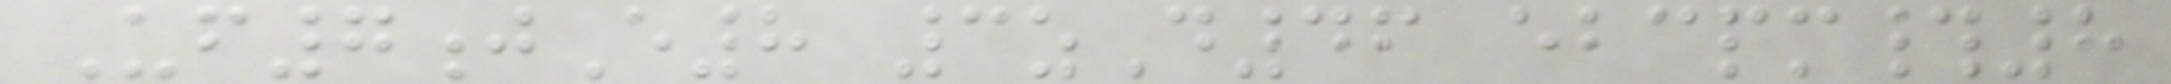Uf7jE8 3zD46 ebcpm#8
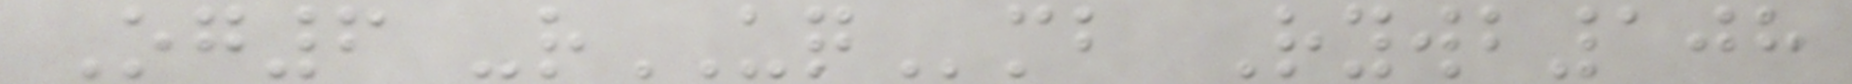Og6 -rUQmb Rywb108
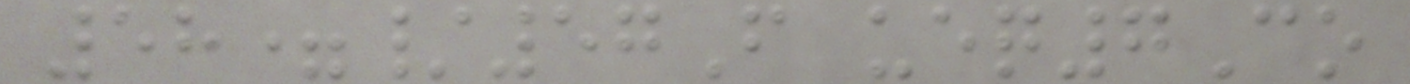58=/57F ueq7Co
